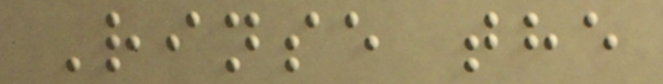Rinse the
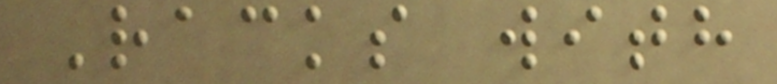Racks with
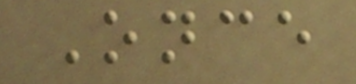Once
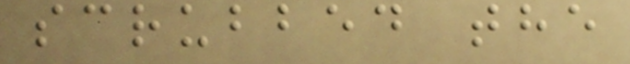scrubbed the
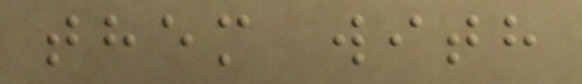them with
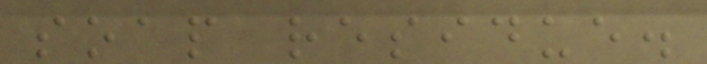soap residue.
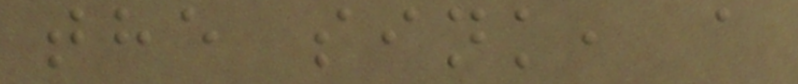the sink, a
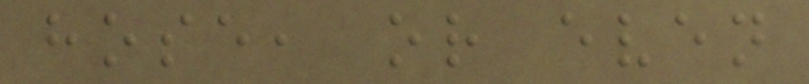hose, or even
